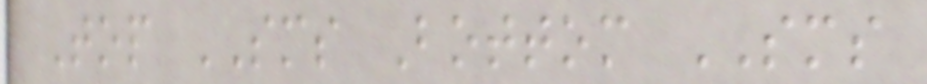Top SMS Bottom SMS
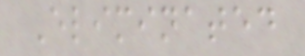Eliminated
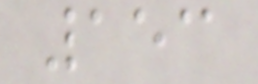153
